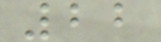22
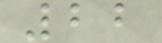22
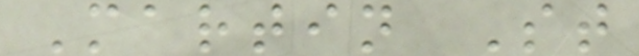Martin St
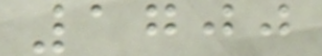1700
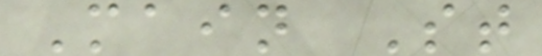Main St
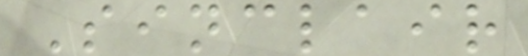Sinclair
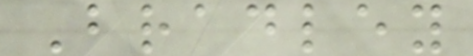Bradley
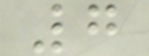7
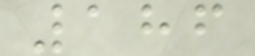186
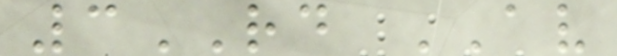3RD AV
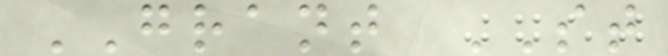GRANT ST
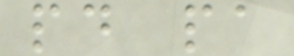pd pa
